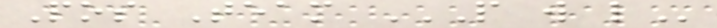Pos Team P W L
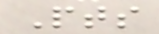Pts
